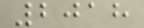2018
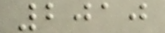2010
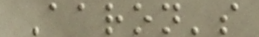Aaron's
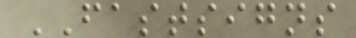FASTSIGNS
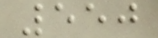550
